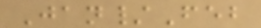Jan/Feb
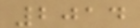2014
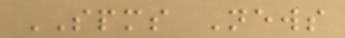SPMS News
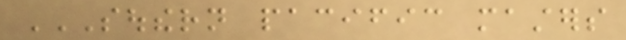SOUTHERN PACIFIC MASTERS
